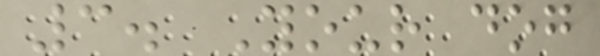3. Your dog
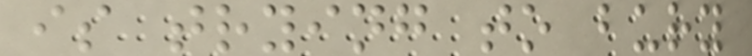is trying to bury
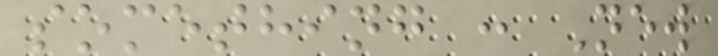something : New
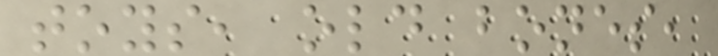toys, old bones,
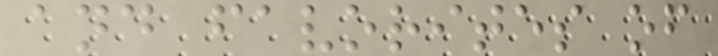and favorites of
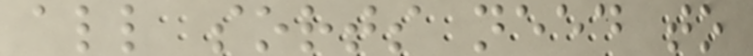all sorts need to
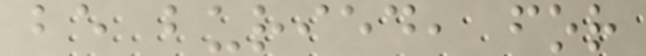be buried, for
